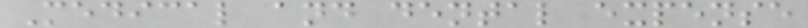Medical and dental expense
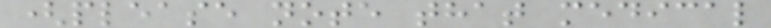(please note that medical
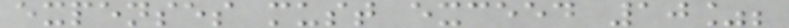expenses must exceed 10%;
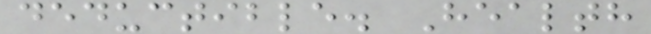deductible. Health
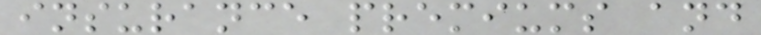insurance premiums and
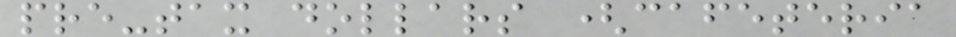pre-tax dollars (cafeteria
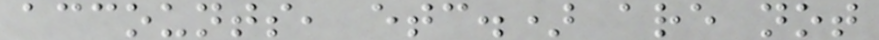accounts, etc.) are not
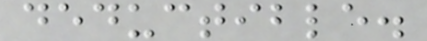deductible.
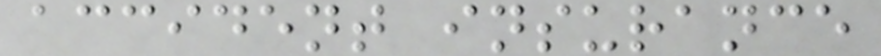accident insurance
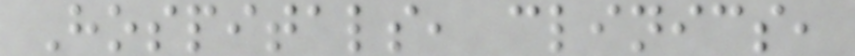Hospitals, clinics,
